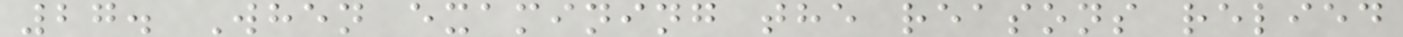27. When examining the reasons relied
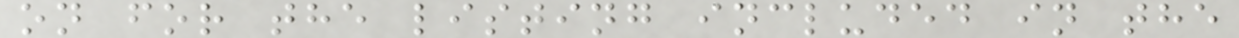on for the listing included in the
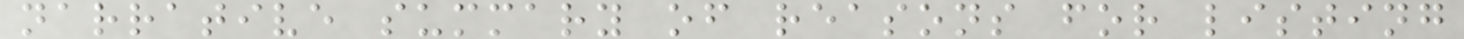narrative summary of reasons for listing
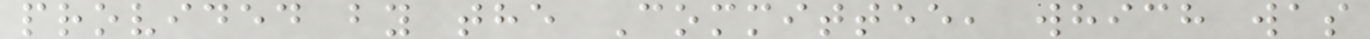provided by the Committee, which was
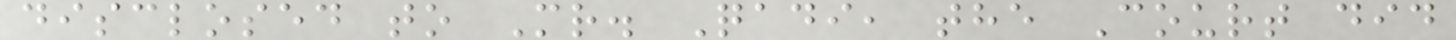disclosed to Mr. Qadi, the Court did
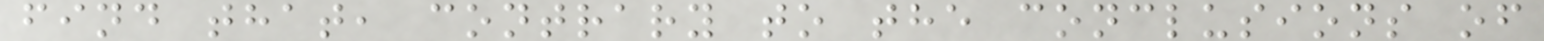find that, contrary to the conclusions of
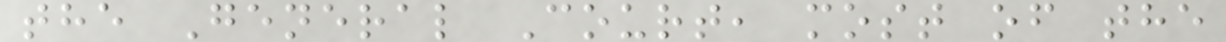the General Court, most of the
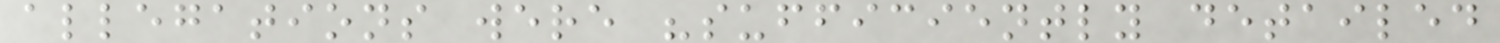allegations were "sufficiently detailed
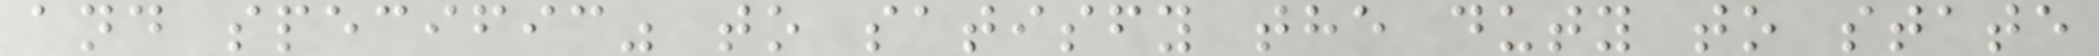and specific" to satisfy the duty to state
